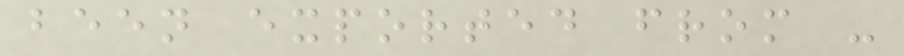been exported from -
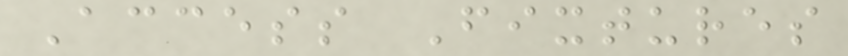Access Fixtures
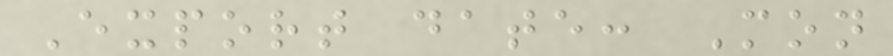Export date: Mon
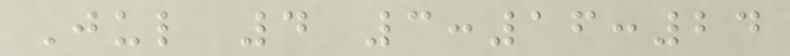Jul 4 3:16:24
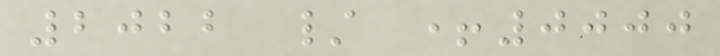2022 / +0000
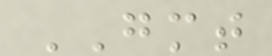GMT
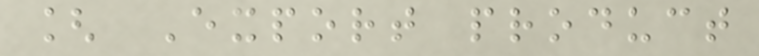[ Export product
